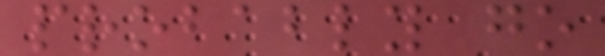probably go
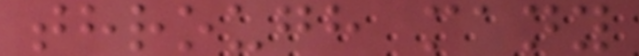through many
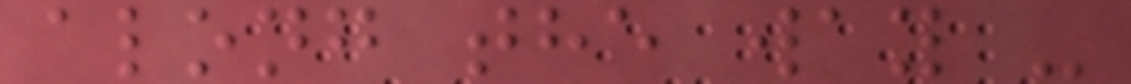along the way -
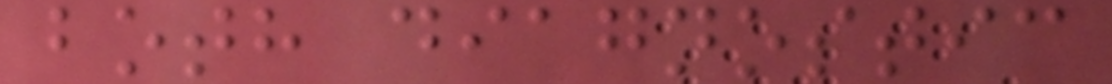both diagnostic
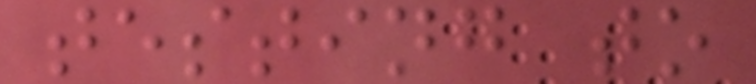testing to
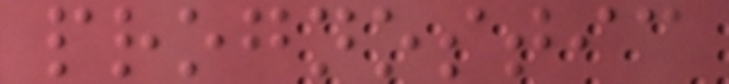prognostic
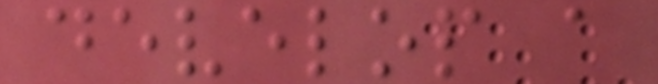develop a
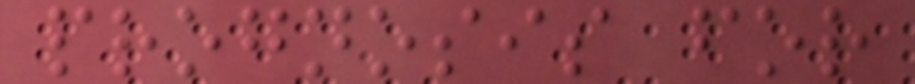prognosis for
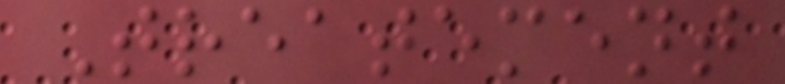Treatement
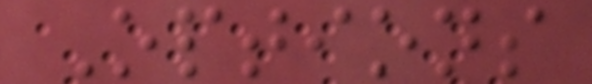Options
